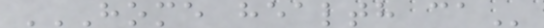HOME HEALTH CA
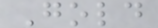Gold
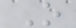O
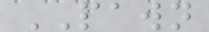PAWN
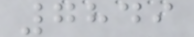7849
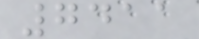7411
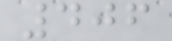406
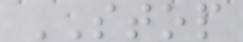STOP
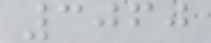3060
